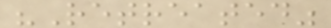"Retreated"
